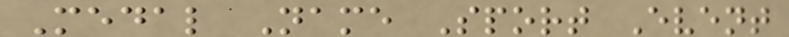Medal Name Sport Event
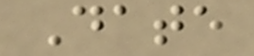Date
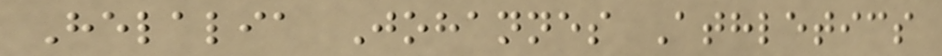Helalia Johannes Athletics
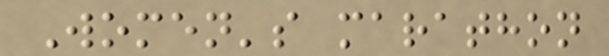Women's marathon
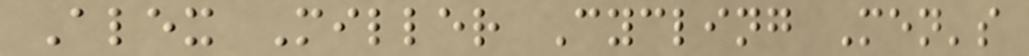Alex Miller Cycling Men's
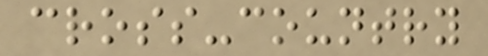cross-country
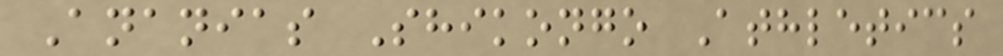Ananias Shikongo Athletics
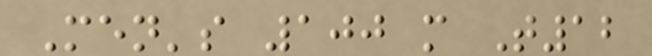Men's 100 m T12
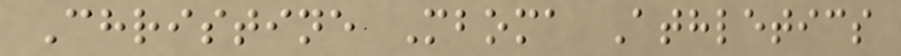Christine Mboma Athletics
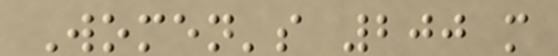Women's 200 m
